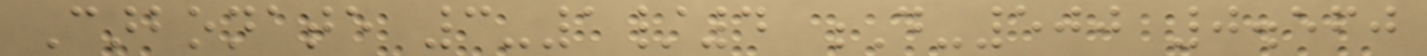Carbonate 3-1/4 D-500 0.560
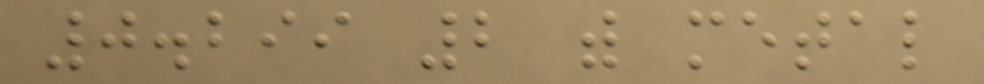0.299 2 with metal
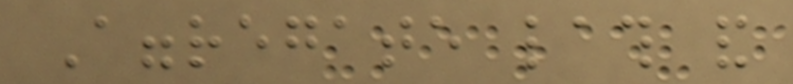Aggregate lath and
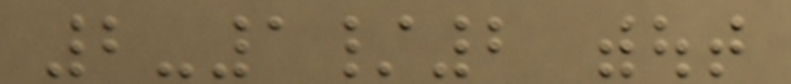2-1/2 without
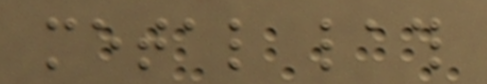metal lath
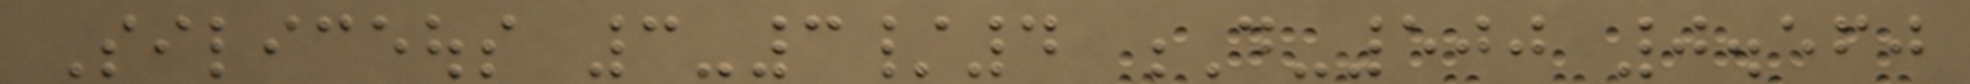Siliceous 3-3/4 D-500 0.560
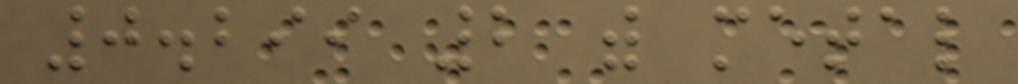0.299 2 with metal
